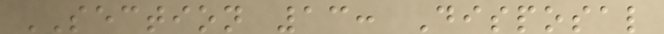SECTION 13: Disposal
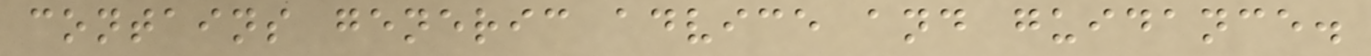contains generic advice and guidance.
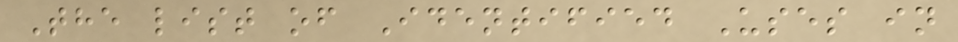The list of Identified Uses in
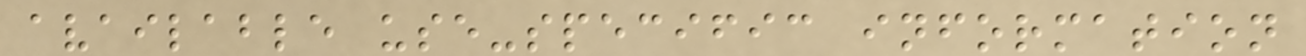available use-specific information
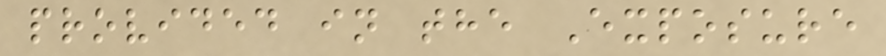provided in the Exposure
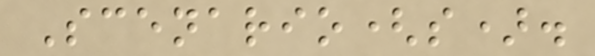Scenario(s).
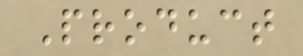Product
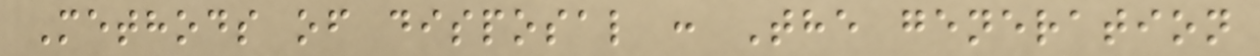Methods of disposal : The generation
